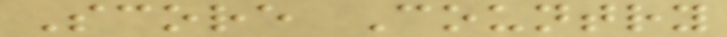Score Country
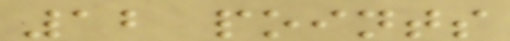12 points
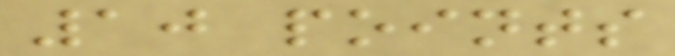10 points
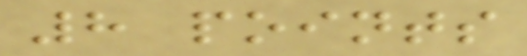8 points
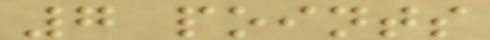7 points
